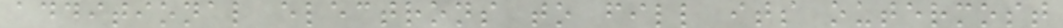additional electrons to fill its outermost
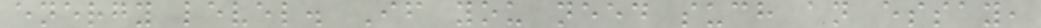energy level. If you need such an essay,
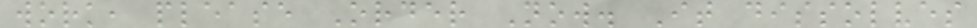work, please Order Now. It dissolves
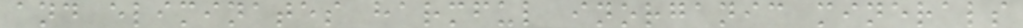and eliminates harmful inorganic minerals
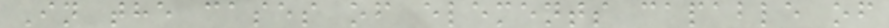In the cases of elements capable of
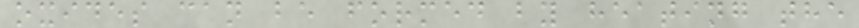oxides can be formed by heating the
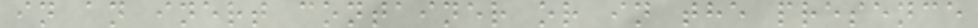in an inert container or in the presence
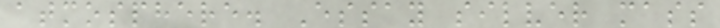atmosphere. Essay silver mass
